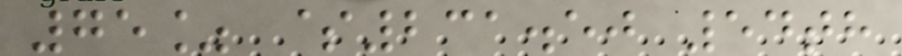75% $231.50 54th
